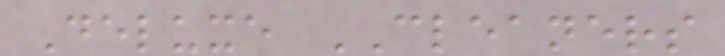Deluxe CLEANERS
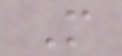M
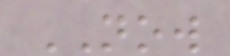NOW
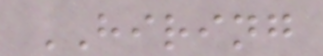HIRING
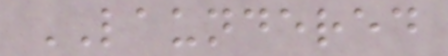LAUNDERED
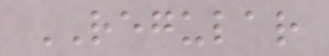REGULAR
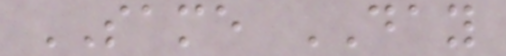SAME DAY
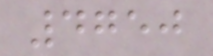4750
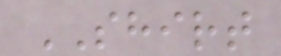SHIRT
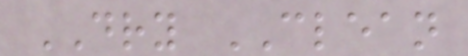DRY CLEAN
